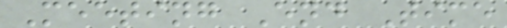Meeting End Time
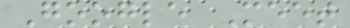Google Meet
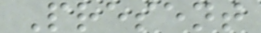Present
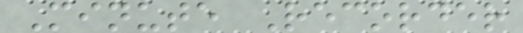Minute Recorder
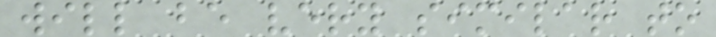will be very similar to
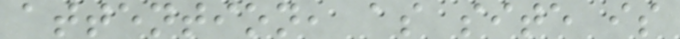attention, as site is
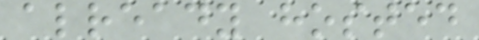already hosted
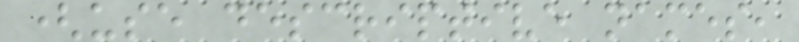(use descriptive names,
